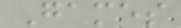Games
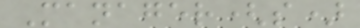Manager(s)
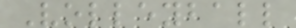Volleyball
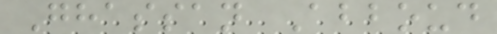Ghassan Abboud
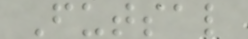Futsal
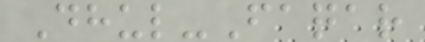Dhul-Faqar
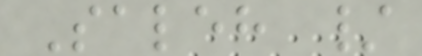Saleh /
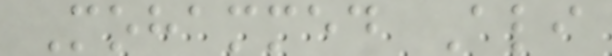Mohammed Ali
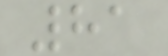81
